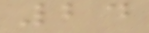24
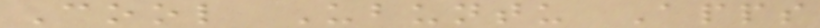Cool Ubuntu Apps
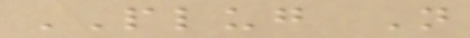PLUG N
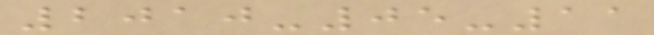2010-05-11
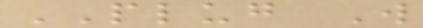PLUG W
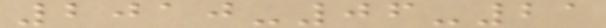2010-06-21
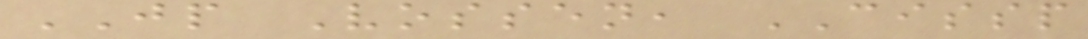JP Vossen, CISSP
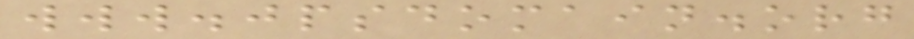www.jpsdomain.org
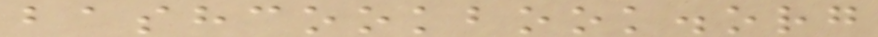bashcookbook.org
